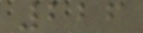226
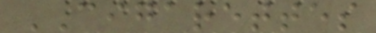CIGARETTES
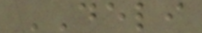DELI
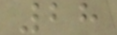28
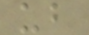ub
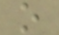o
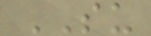SU
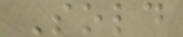Sold
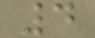4
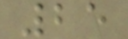25
